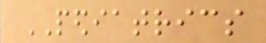PEDIATRICS
